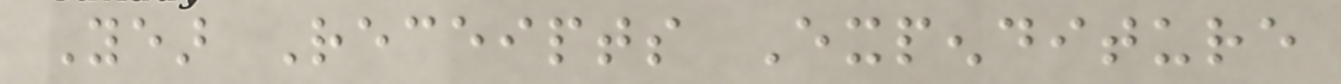Year Receipts Expenditure
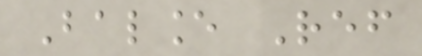Balance Ref
